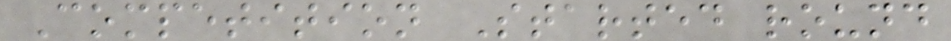Competition Started round
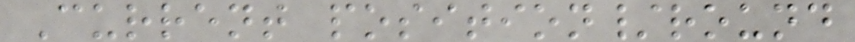Current position/round
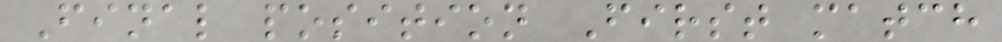Final position First match
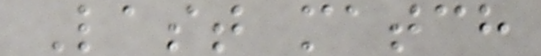Last match
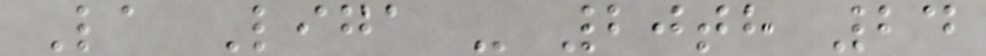La Liga - 20th 24
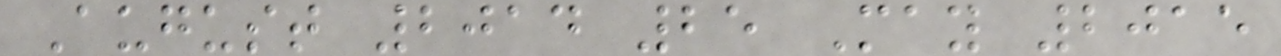August 2014 25 May 2015
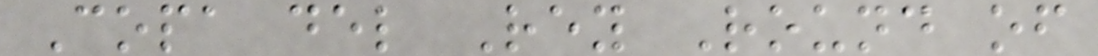Copa del Rey Round of
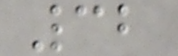32
